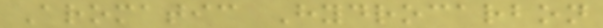Aromatic Hydrocarbon
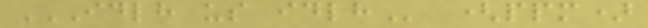IDLH US IDLH (ppm)
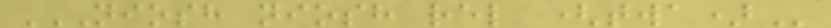NIOSH NIOSH REL (TWA)
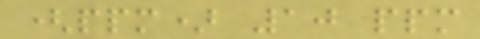(ppm) 10 ppm
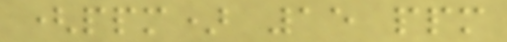(ppm) 15 ppm
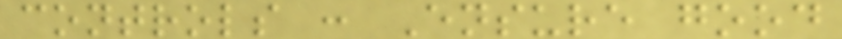controls : Ensure good
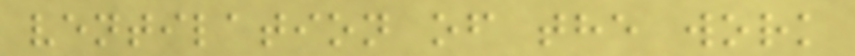ventilation of the work
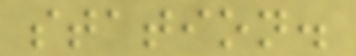station.
